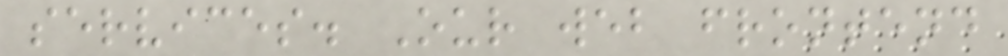services. Our web frontend
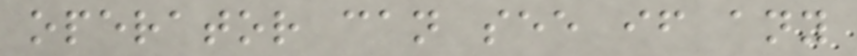operator can see if any
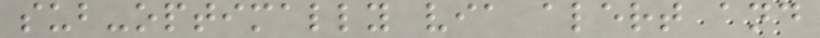sub-optimally via alert and
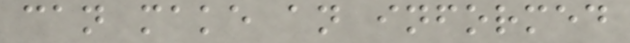can make an informed
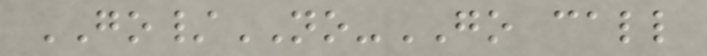GO/NO-GO call
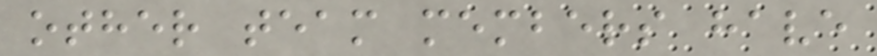other team members have
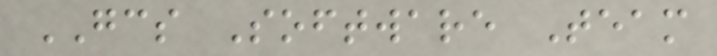GCS Software Team
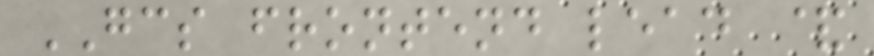GCS frontend lead &
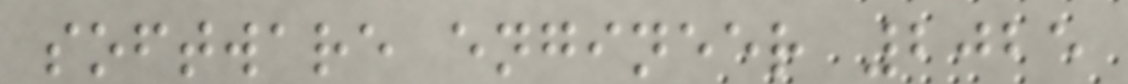software engineer 2025
